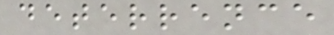deterrence
